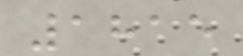1815
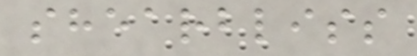shearbliss
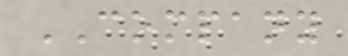COMPANY
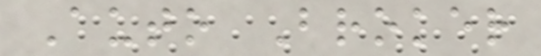Auto Broker
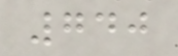740
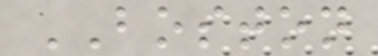BOSTON
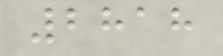2818
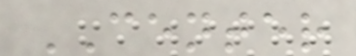CENTER
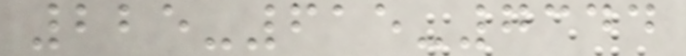225-615-7344
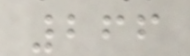266
